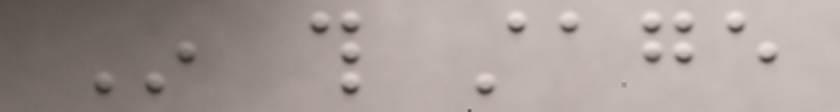In this stage
